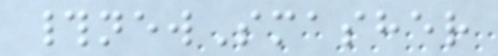#newSmasher
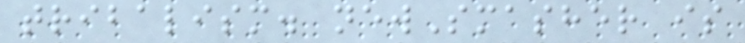tribalism. newSmasher is
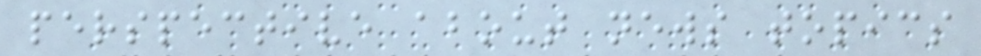perspective about news topics
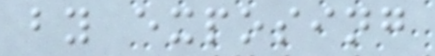by exposing
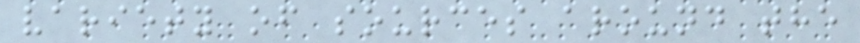variety of sources around the
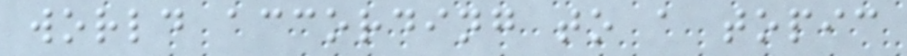world according to a topic
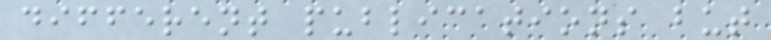different publications but
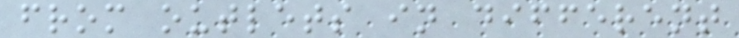from outlets in different
